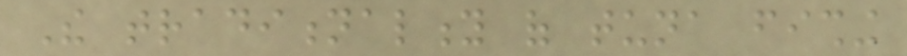The traditionality of tuna fishing
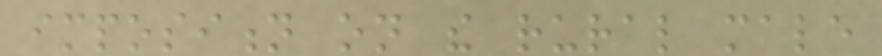imposition on the rural male
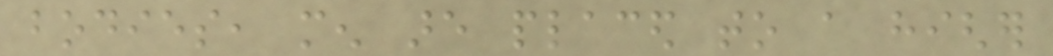bodies, men are placed to a higher
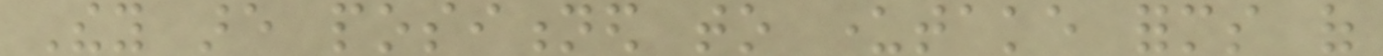They are positioned to undertake forms of
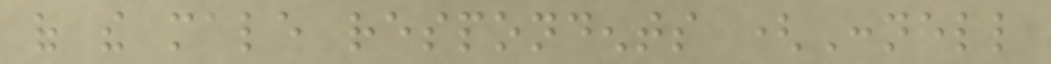of the male respondents (Connell
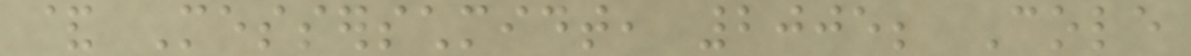& Messerschmidt, 2005; Cole
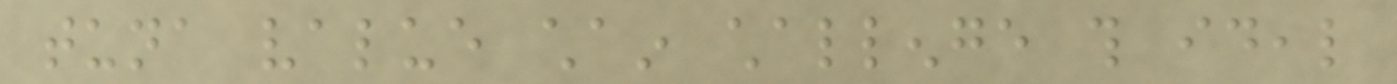tuna value chain challenge this ideal
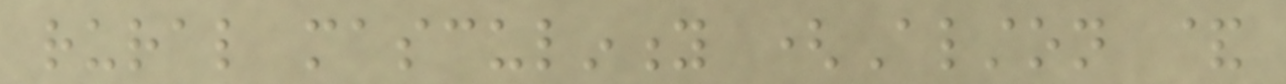rural masculinity (Alston &
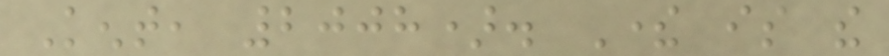Kent, 2008). There is the
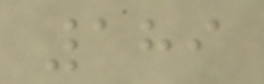189
